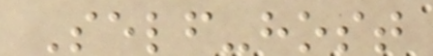Self-host
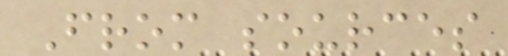From sources
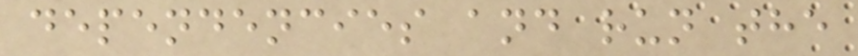dependencies and run the
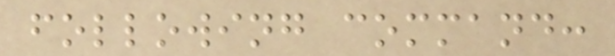following command:
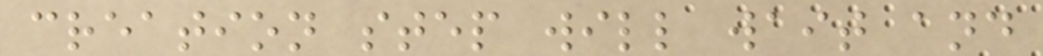creation step will wait and
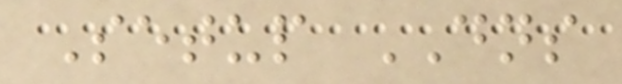Setup DNS
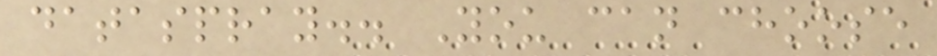dataspray.. You can choose
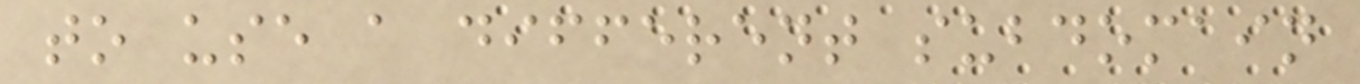to use a different subdomain
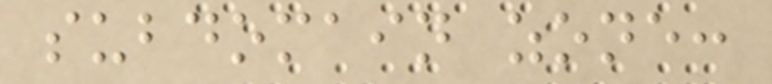subdomain zone:
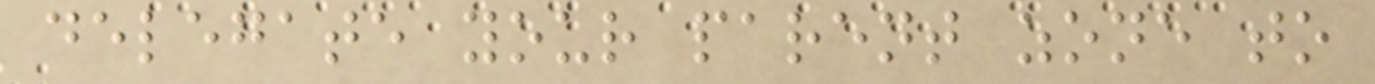delegate your parent zone to
